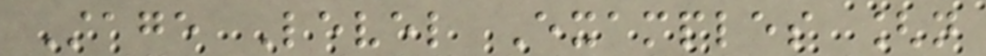Stage Level Examples [not
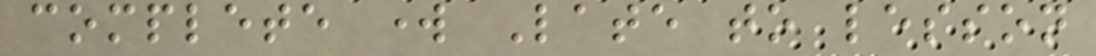complete work Late to lesson
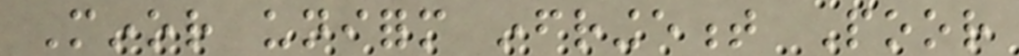Minor uniform infringement Poor
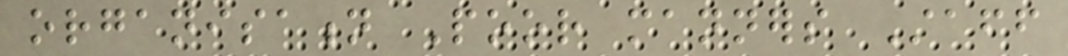organisation Poor manners Staff
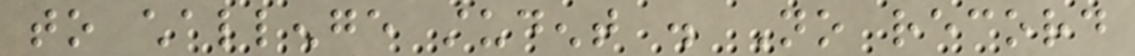to challenge student . No record
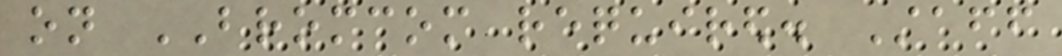on BROMCOM required. Staff
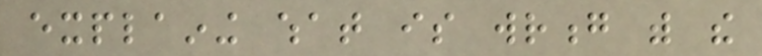explaining what is wrong with the
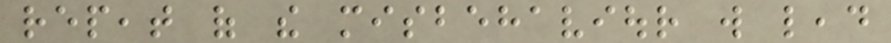repeat of the misbehaviour will lead
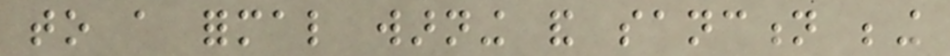to a formal warning and sanction being
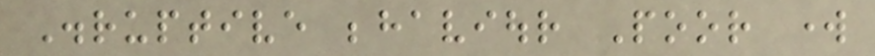Disruptive behaviour Poor work
